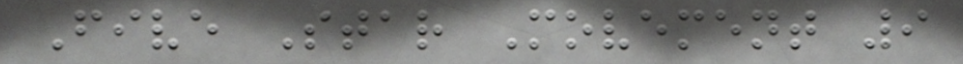Five Star Movement 9
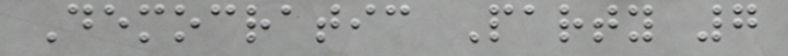Democratic Party 7
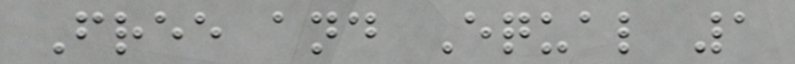Free and Equal 1
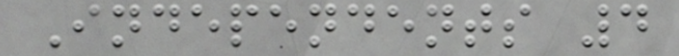Independents 4
